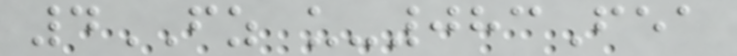4FZ u-083Fea
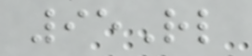95Rl
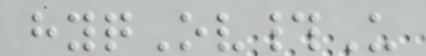hyqOv#U
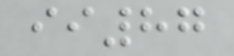ii87
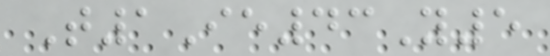T1Ie43Y5
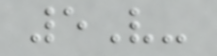5V-
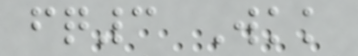fq3 Wkk
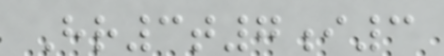Hr3t7i3
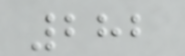282
